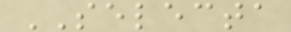SELECTA
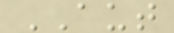AUT
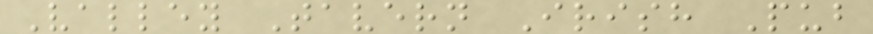Valley Tavern Irish Pub
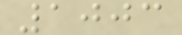1003
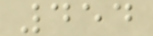454
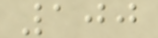100
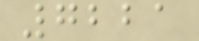7221
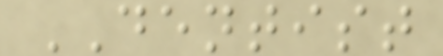DENTIST
